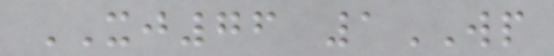XJ76 1WP
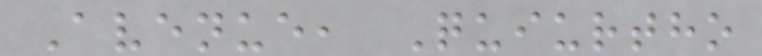Avenue, Quiurtho
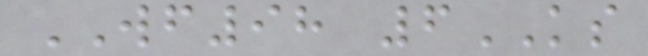WF98 6KS
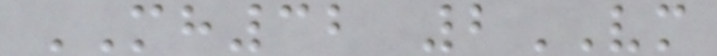MH32 2VM
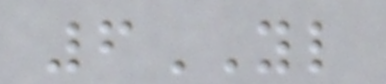6YL
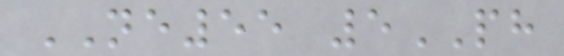NE55 5PH
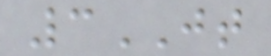3JT
